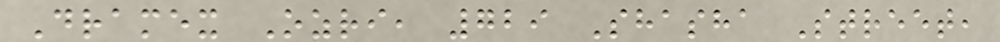Dramex Ozri, 729 Shasha Street,
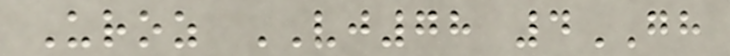Uroz VJ78 4GH
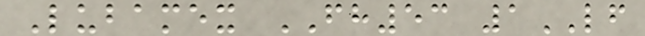Lubamex FH53 1LF
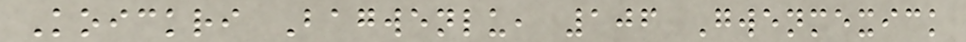Koickri Bagwenlu, 106 Gwenmexick
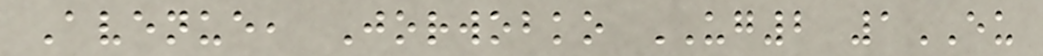Avenue, Jorwobko UG2 1EU
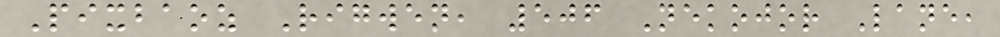Pixbaoz Rigwen, 506 Nekojor Lane,
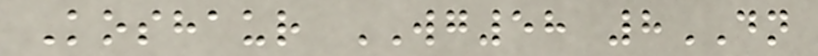Koshaur WG58 8DN
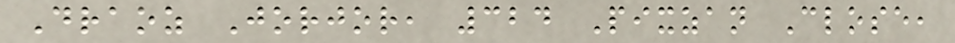Draoz Jorjor, 324 Pixzan Close,
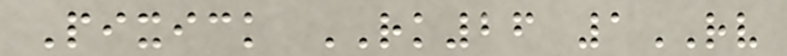Pixick RK26 1RV
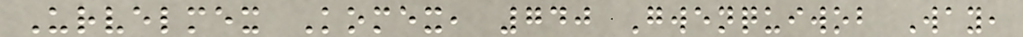Urvelmex Komex, 740 Gwenquiwob Way,
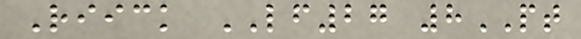Riick LF27 8PT
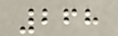268
